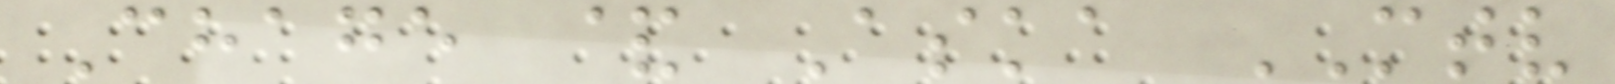Chage & Aska MTV
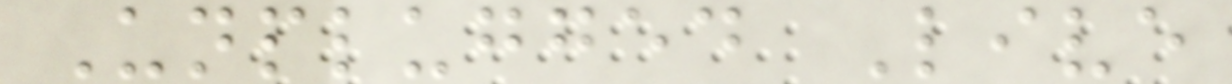Unplugged Live
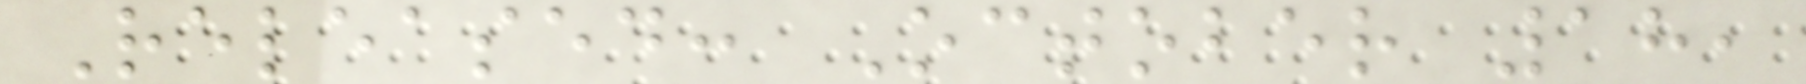Released: October 18,
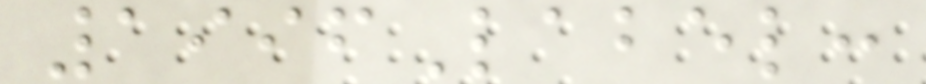1996Label:
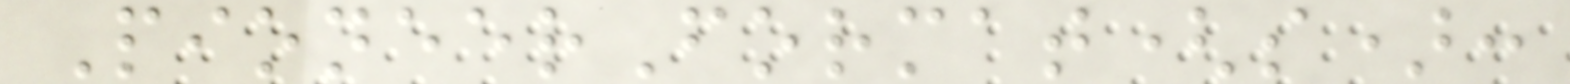PioneerFormat(s):
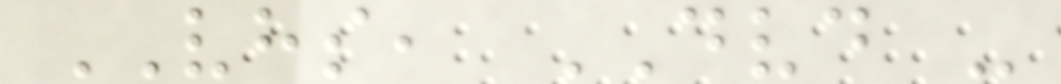VHS, DVD -
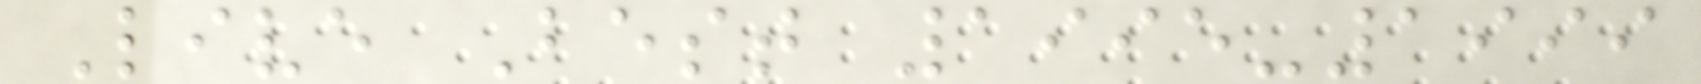Live Best 1995-1999
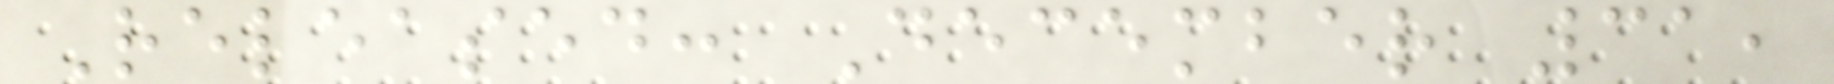Released: December 31,
